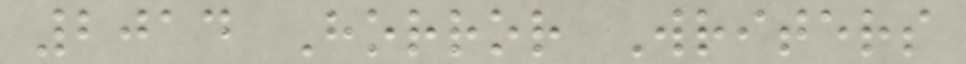2014 Horror Writers
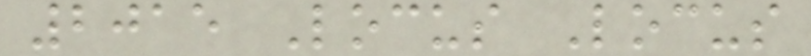2015 Locus Locus
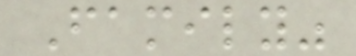Family"
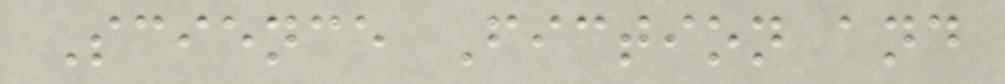Science Fiction and
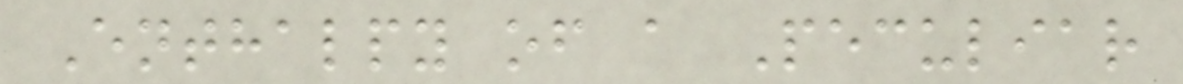Enthalpy of a Peculiar
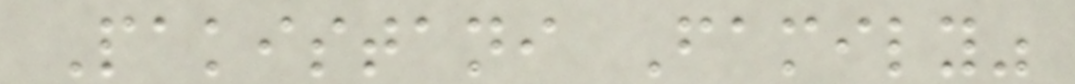Pakistani Family"
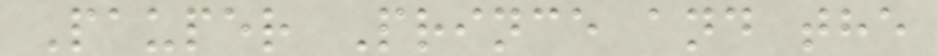Pauper Prince and the
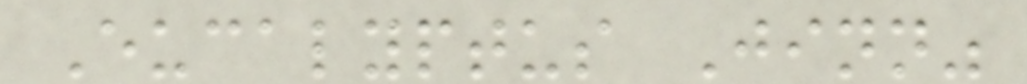Eucalyptus Jinn"
